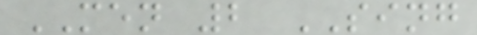MEN 2 SING
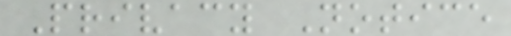Privacy Notice
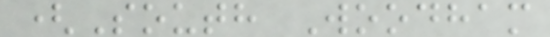(South Woodham
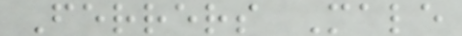Ferrers Male
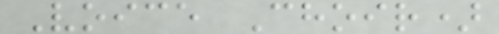Voice Choir)
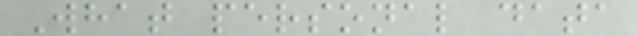What personal data
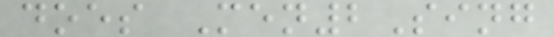does Men2Sing
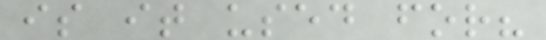is it used for?
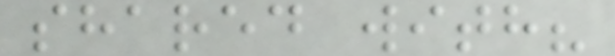shared with?
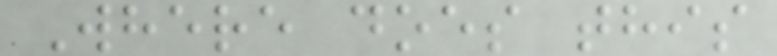Where does this
